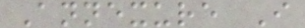Annexure I
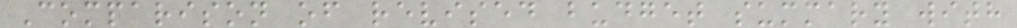Comparison of revised budget summary with
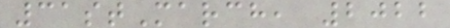31stMarch, 2022
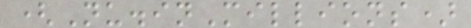(Nu.inMillions)
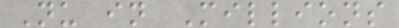Nu in Millions
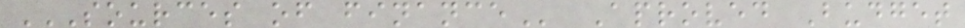SOURCES OF FINANCE Aproved Budget
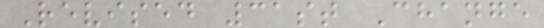Revised 31st Change
